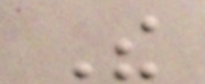The
